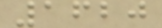1620
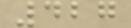427
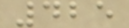425
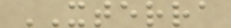XTERRA
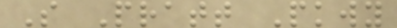S Pratt Pkwy
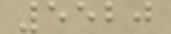5520
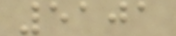5101
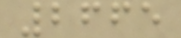2665
